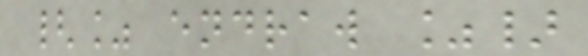{% endraw %}
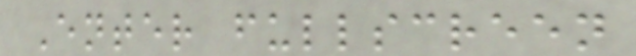Enter fullscreen
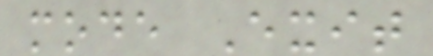mode Exit
